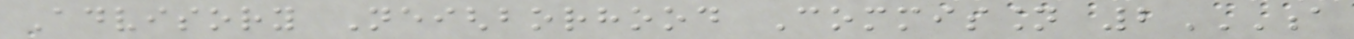Advisory Neighborhood Commission 2A
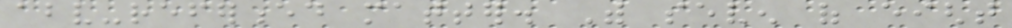above-referenced matter. With seven of eight
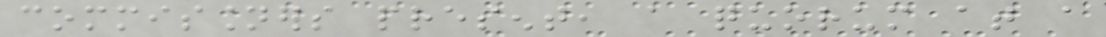commissioners present, a quorum at a
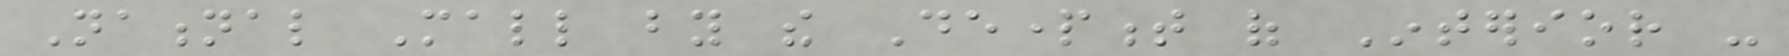National Mall by the Department of Interior -
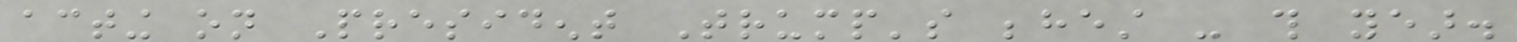acting on President Trump's behest - this year.
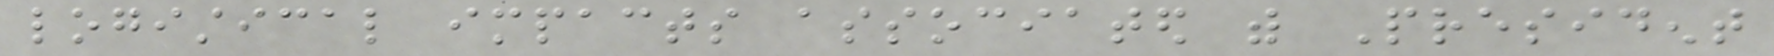logistical impacts associated with President
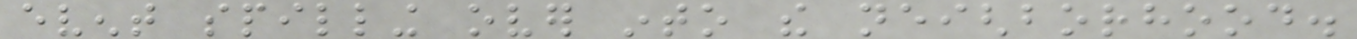event spilling over into the neighborhood.
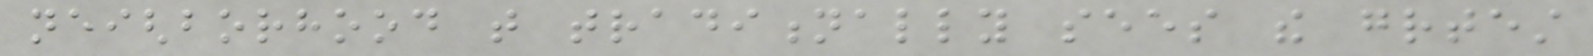neighborhood that traditionally sees the greatest
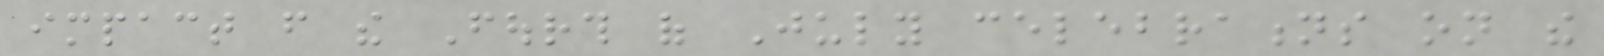impact from the Fourth of July celebrations on the
